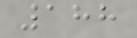188
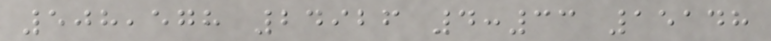508,578 24926 4:33 15148
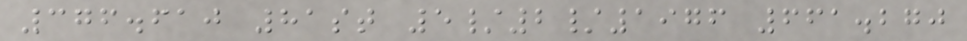376.610 81st 5/2/1976 661.270
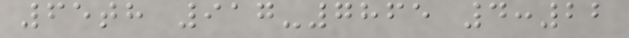65th 917-7865 4:22
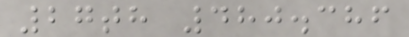27th 480.386
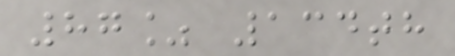87% 134th
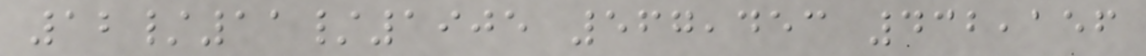12/11/1905 567,453 432,156
